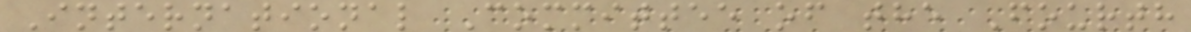International Committee of the Fourth
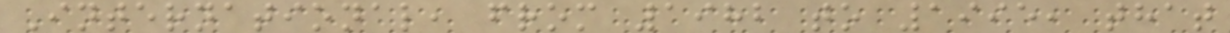International, from 1982 to 1995, that
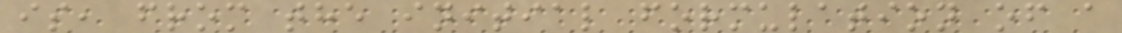is, from the initial formulation of a
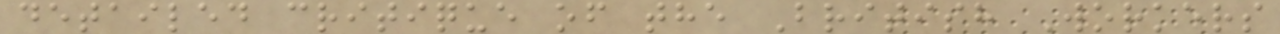detailed critique of the British Workers
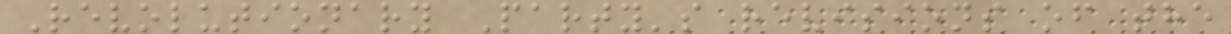Revolutionary Party's revisions of the
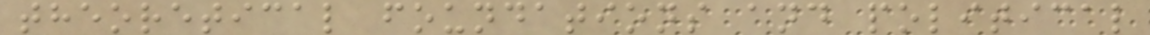theoretical foundations and political
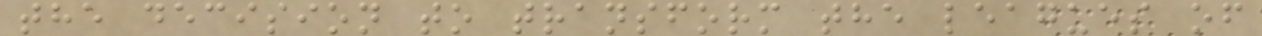the decision to transform the leagues of
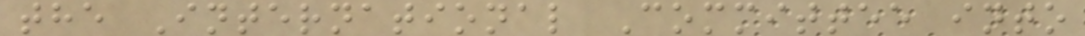the International Committee into
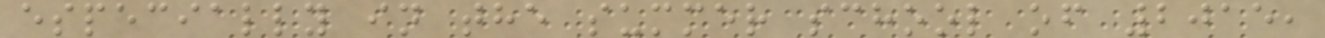especially in the summer school of 2015,
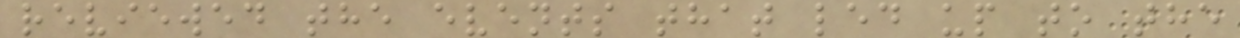reviewed the events that led up to the
